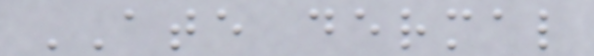ATE dermal
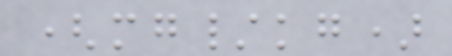(mg/kg)
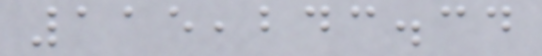115,243.34
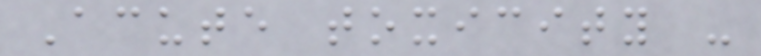Acute toxicity -
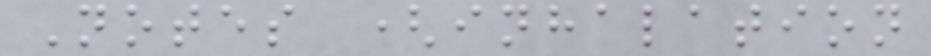Notes (inhalation
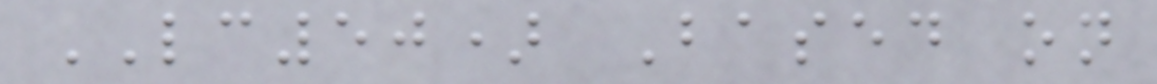LC50) Based on
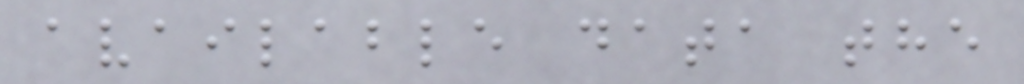available data the
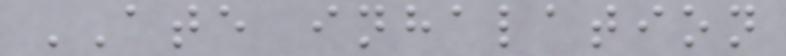ATE inhalation
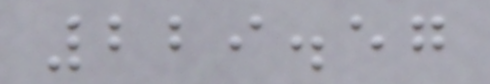229.57
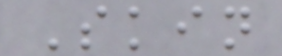Skin
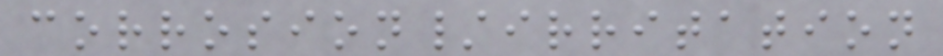corrosion/irritation
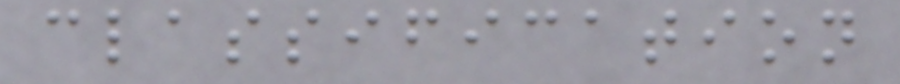classification
